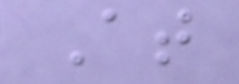At
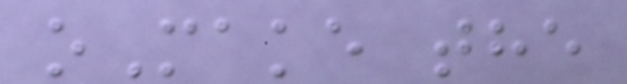oMake the
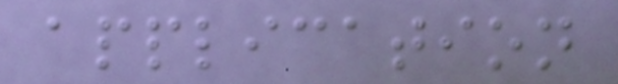application
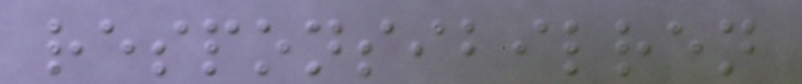responsibilren
